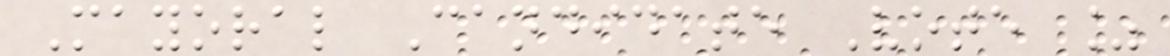Mayoral Candidate Vote %
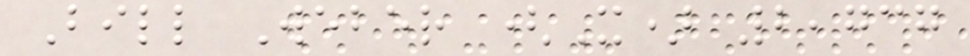Bill Weber (X) 2,737
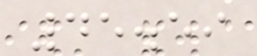45.59
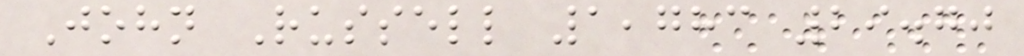John Russell 1,783 29.70
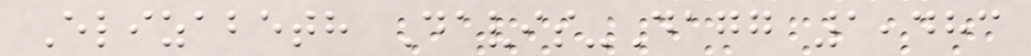Elizabeth Davis-Dagg 1,483
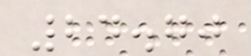24.70
